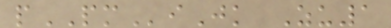pPMiJk Zu1
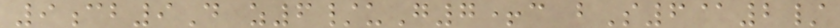9cb9D z6/uG7+c bS6@2/
